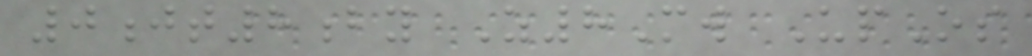0jt8by Z8Mw UpOs
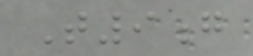T9g
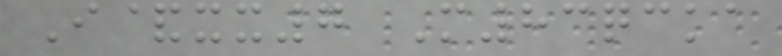I&xx7 M83qcka
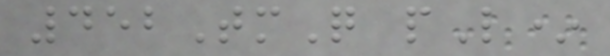452TmQ pL*
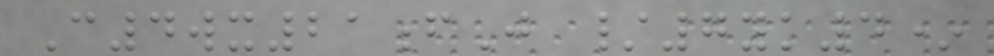C4wx21fJ /7yk4*
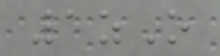1zO
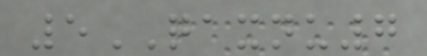5QAXNU7
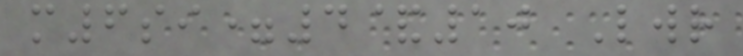m6si=4&10 Lwr
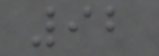92
